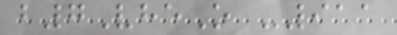b7VheO -911
